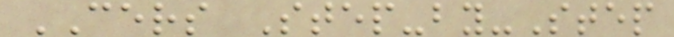CERS Step-by-Step
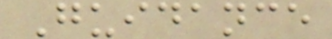Guidance
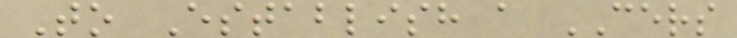To Establish a CERS
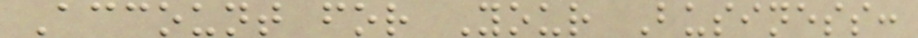Account for Your Business:
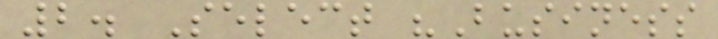2. Select "Business
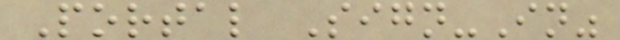Portal Sign-In"
